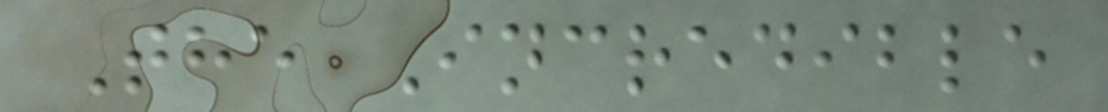The Incredible
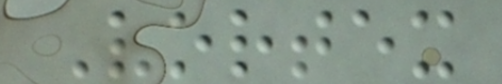Vortex
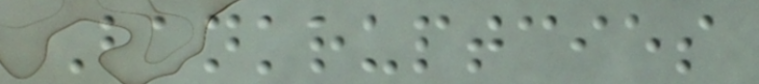Bankruptcies
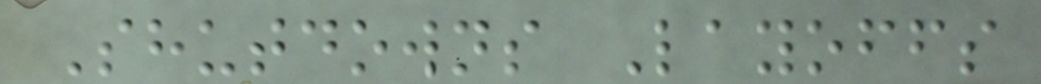Shutdowns Layoffs
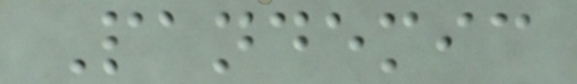Pandemic
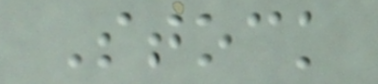Stock
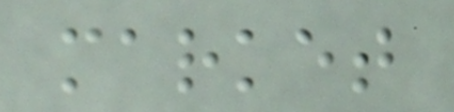market
